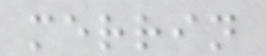merrin
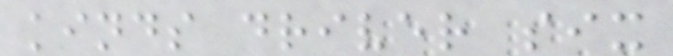kinds driver six
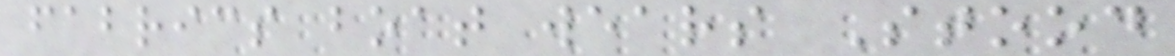fabrics boat wears Stood
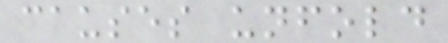causes unfold
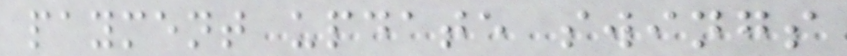payment update swings
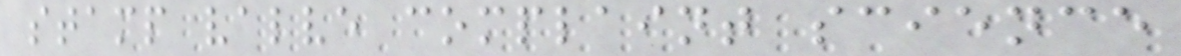stamp valve complaint science
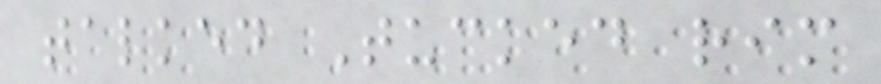talked Tucked rim
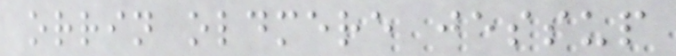orrin oldmere jessup
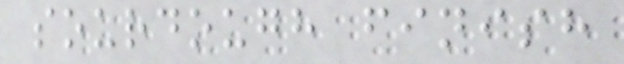sourdough finish
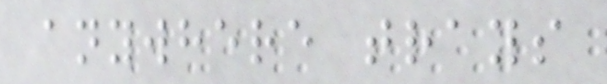anywhere trays
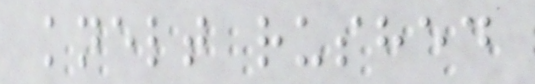knelt rushed
